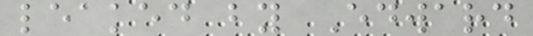leaked by Edward
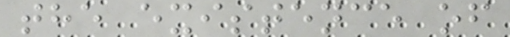the existence of
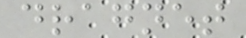dragnet
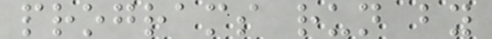programs run by
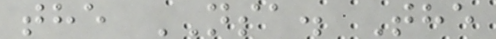the NSA. The
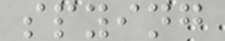spying
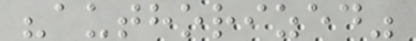"authorized"
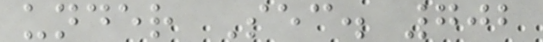under Sec. 702
